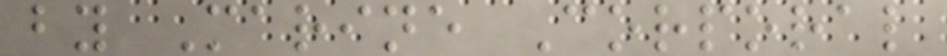by Marine Corporal
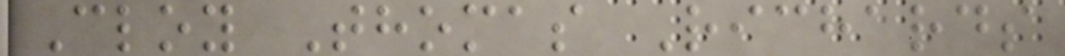Cloy Thomas Richards
